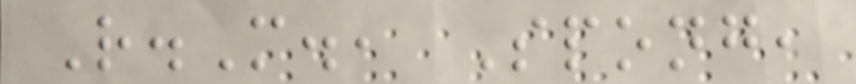R.M., Spong,
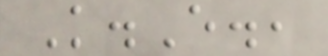K.E.,
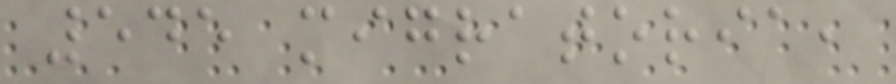545 migratoria,
